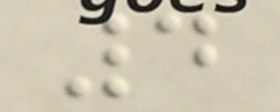4
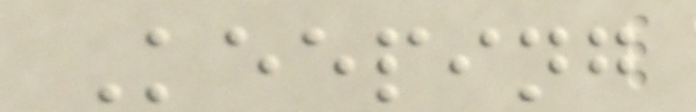Keeping
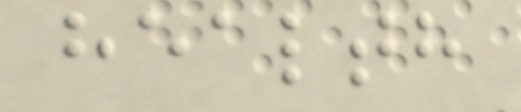health
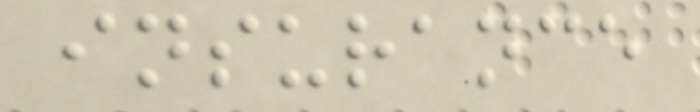insurance
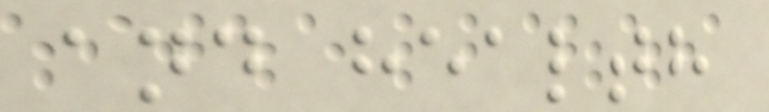and health
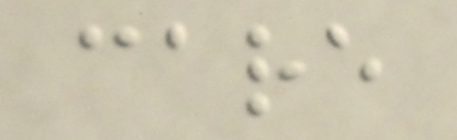care
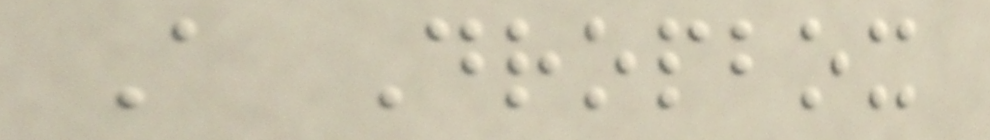A Dropbox
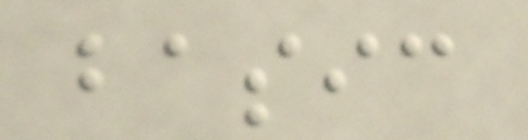basic
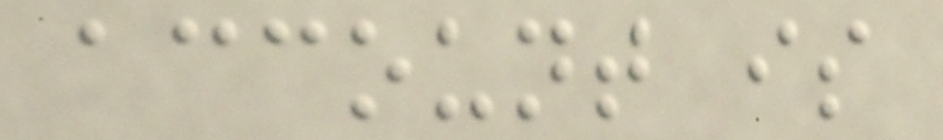account is
